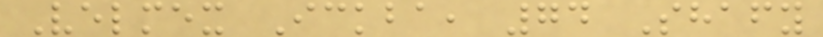Velmex Ickba, 74 Shafy
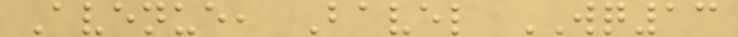Avenue, Bavel WQ13
